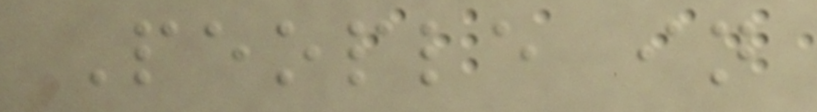People in
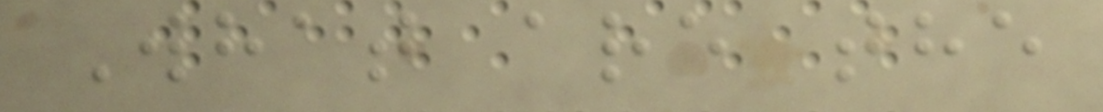What are the
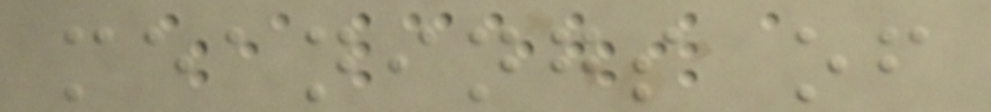meanings of
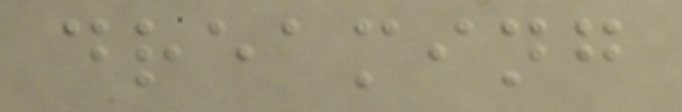dreaming
